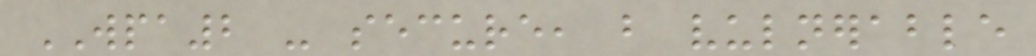WPA2 - secure, but vulnerable
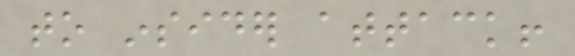to insider attack!
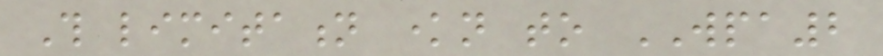This limitation known to WPA2
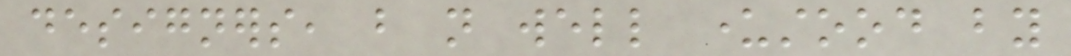designers, but not well understood by
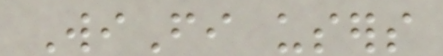WiFi users
